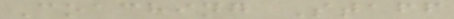Coaching Staff
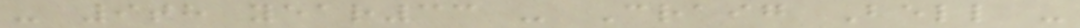- 9th year33 - Craig Bell -
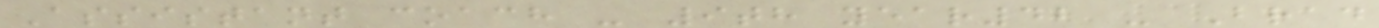Assistant coach - 9th year42 - Brad
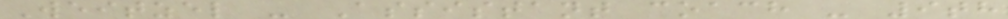Weitzel - Assistant coach - 9th
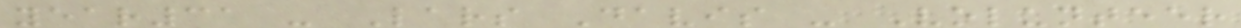year31 - Lars Davis - Volunteer
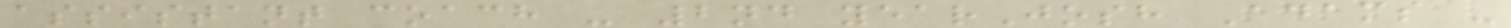assistant coach - 2nd yearJosh Adams -
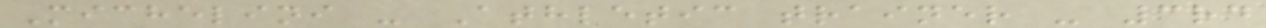Michelini - Athletic trainer - 3rd
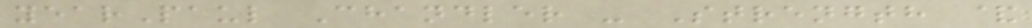yearPaul Chandler - Strength &
